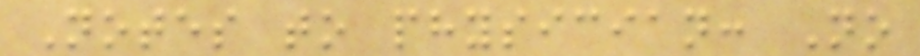Notes to physician: No
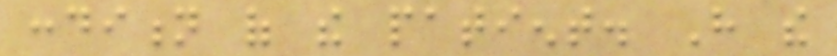condition of the patient. Have the
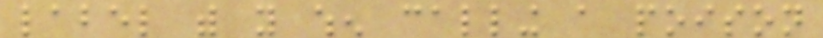label with you when calling a poison
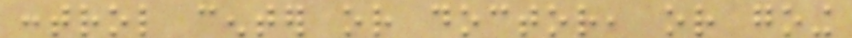control center or doctor, or going
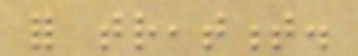for treatment.
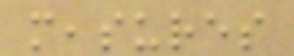measures
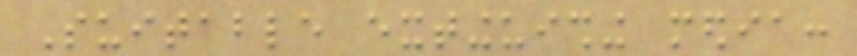Suitable extinguishing media:
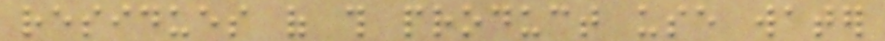residues of this product use water
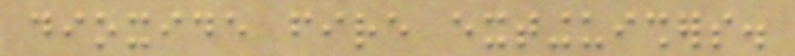dioxide fire extinguishers.
